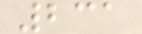231
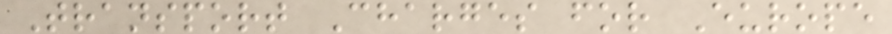Transport Charges for Europe
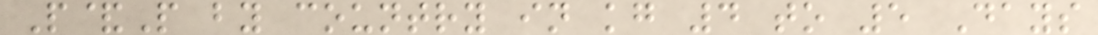P&P by country in kg 4 to 5 Days
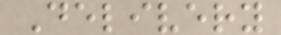Delivery
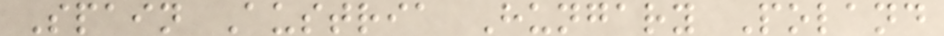Spain Austria Hungary Poland
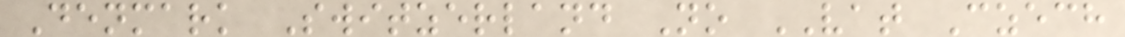Denmark Switzerland No VAT Czech
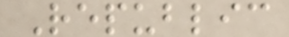Republic
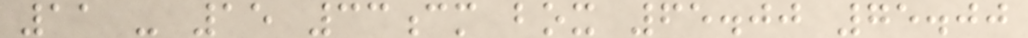11 - 15 33cm box 65.00 75.00
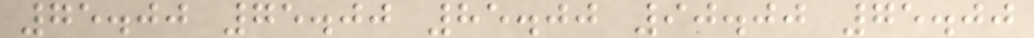75.00 75.00 85.00 90.00 75.00
